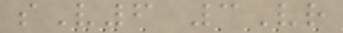sV6 3Vr
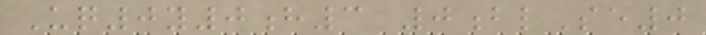Uq0y0h3 0blSe0
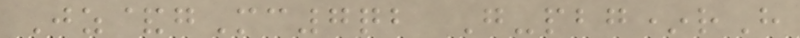Jz&gMc7qb G-pbg*rH
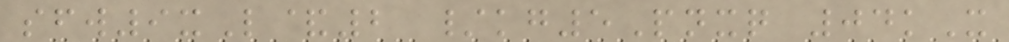sfw9xL&2 /kg5Pnxq 04kX
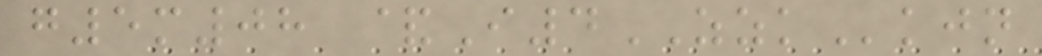g5m08 &I4ZZKkjn
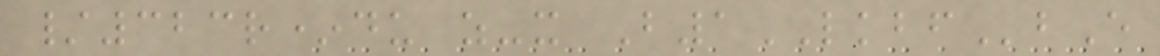/323r*du z-x B1LKBFbE
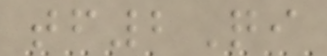tf2Qi
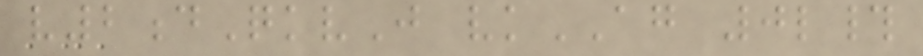v2dQkvJ vkAG 0l#
